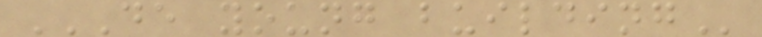DE YOUNG BUILDING
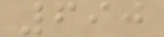690
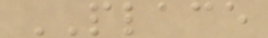PLACE
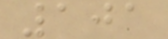101
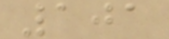101
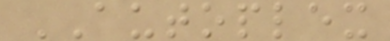AUTOPLEX
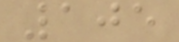105
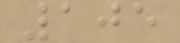105
